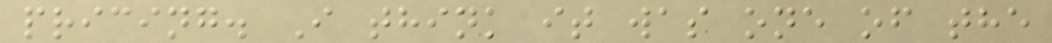pricing. I think it was one of the
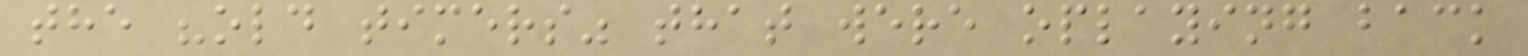the "old timers" that were oplaying back
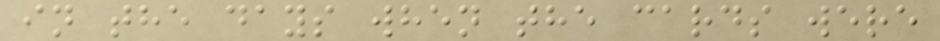in the days when the cards were
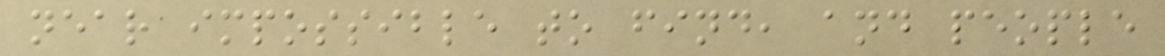near impossible to find, and people
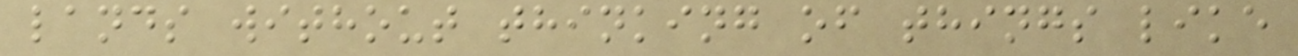lands without thinking of things like
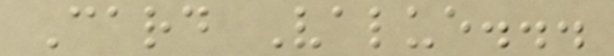Card Value...
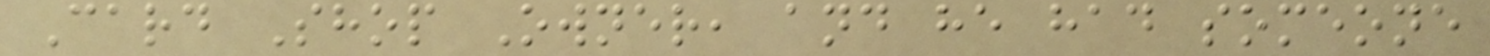Card Shop Owner, and he had someone
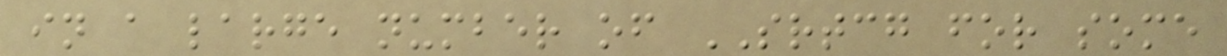in a large number of SRTCG for some
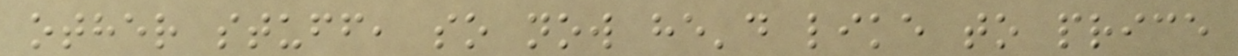other stuff, so now he'd like to price
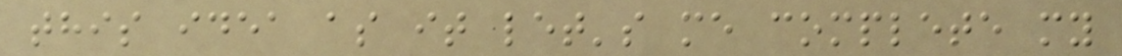this idea as it let's me complete my
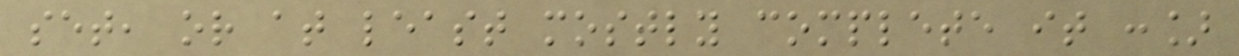set, or at least mostly complete it :]
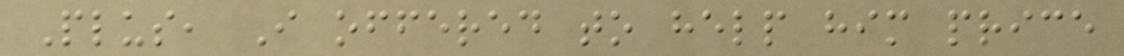Plus, I offered to help him price
